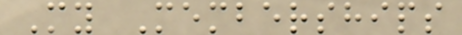My Memberships
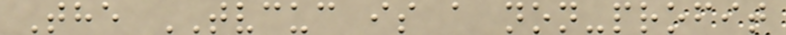The TVCUC is a non-profit
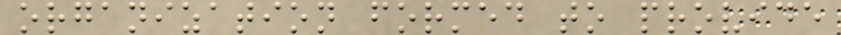organization formed to provide
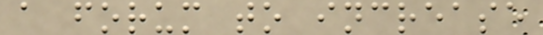a forum to increase
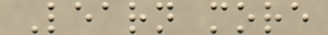Learn more
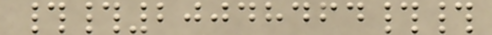##20048464##
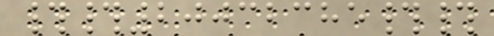##20032385##
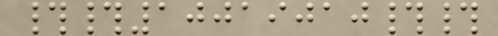##10019010##
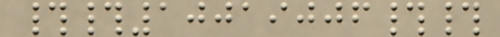##10019006##
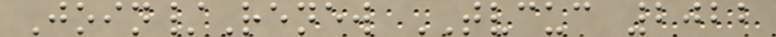Join/Renew TVCUC 2022
